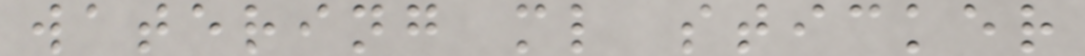watering ml sticker
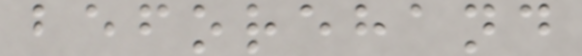beforehand
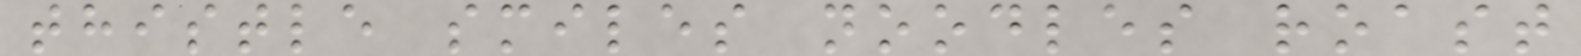thistle smiles noodles roast
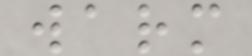warm
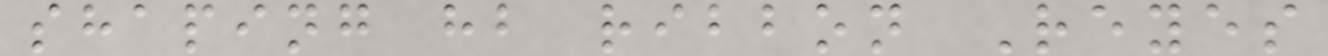shaping hb ribbon Reyes
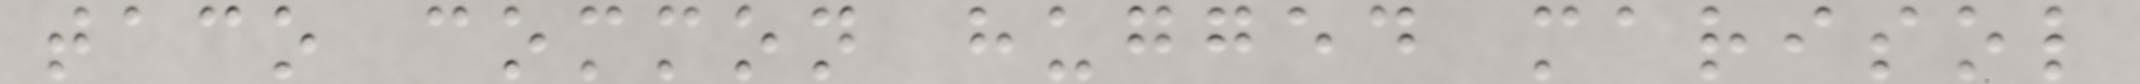taco common hugged marisol
